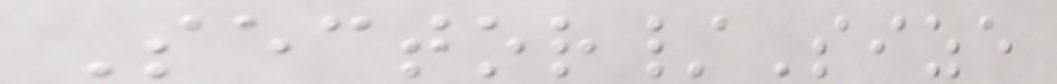Sector/Size
